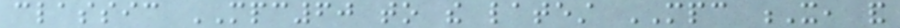classic MPC60 to the latest MPC X, and
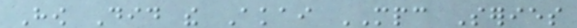How Did the Akai MPC Series
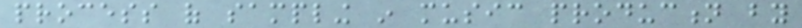process of sampling in music production by
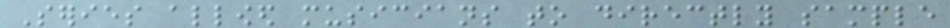Series allowed musicians to directly sample
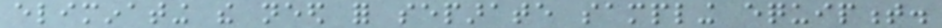eliminating the need for separate sampling equipment.
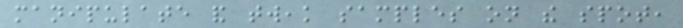manipulate and tweak samples on the spot,
